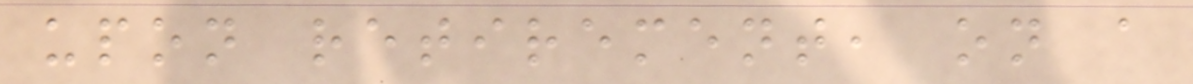upon retirement, on a
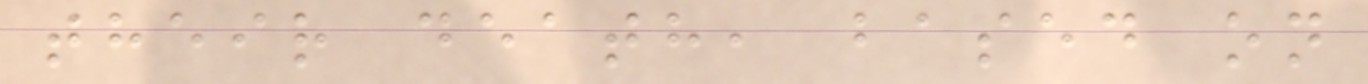their death, based on
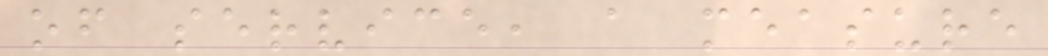of service, a measure
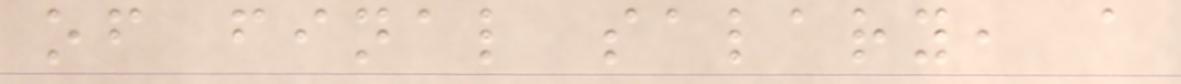of final salary, a
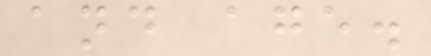and age.
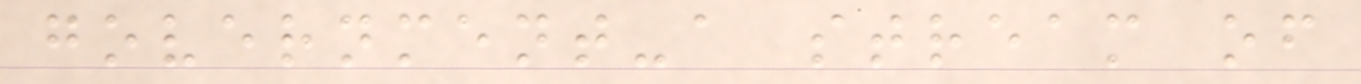government-a stream of
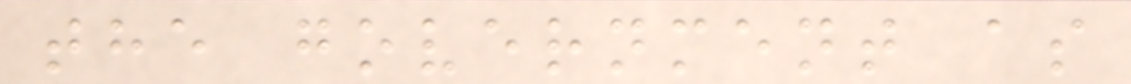the government as
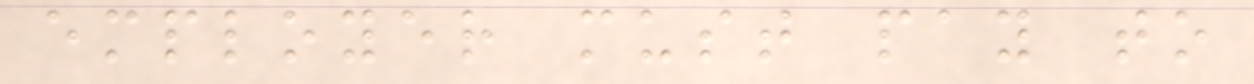employer must pay to
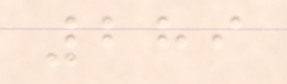289
